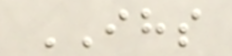IHS
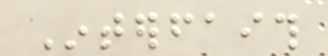Interfaith
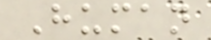Human
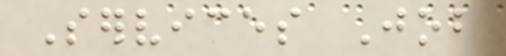Services Job
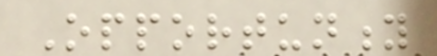Opportunity
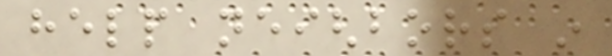help neighbors in
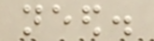need.
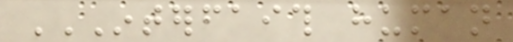INTERFAITH HUMAN
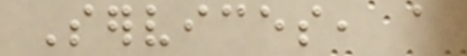Services, a
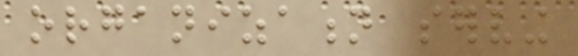organization serving
